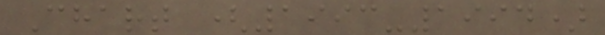Chart (1993-1994)
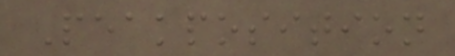Peakposition
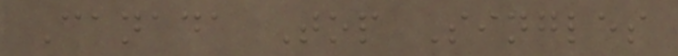Canada Top Singles
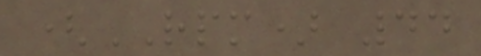(RPM) 44
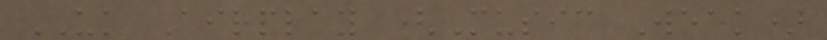UK Airplay (Music Week)
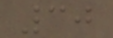30
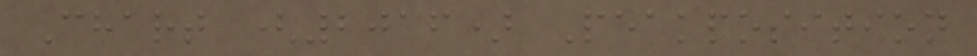Chart (2016) Peakposition
